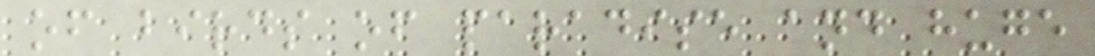of birds of paradise and huge
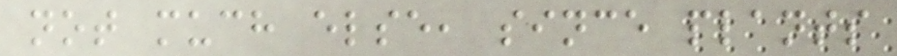not much else, since plants
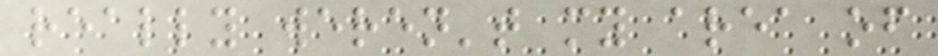really weren't my area of
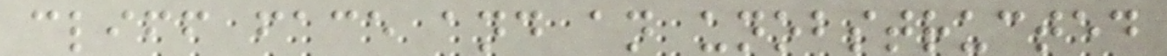cliff face and an unobstructed
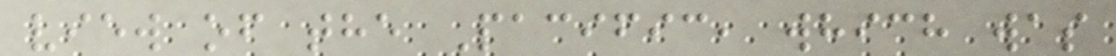view of the Pacific, which was
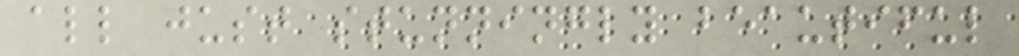all just stunningly beautiful
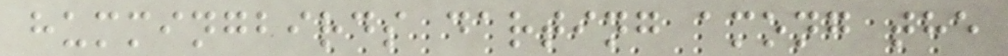hummingbirds darting among the
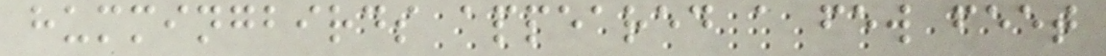hummingbirds appeared a few feet
